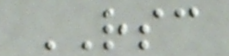RSC
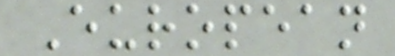European
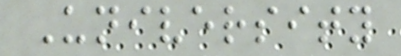University
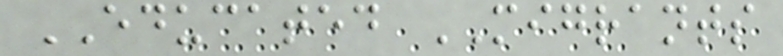EDUCATED MIGRANTS
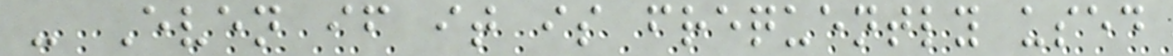- Even if it is frequently used
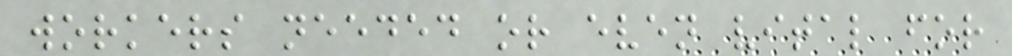workers needed or even vital for
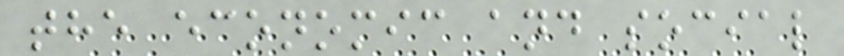the economic and social
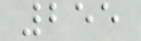255
